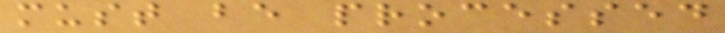must be processed
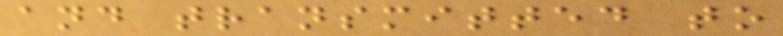and transmitted to
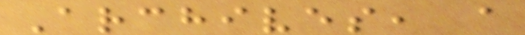Archives, a
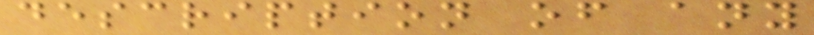description of any
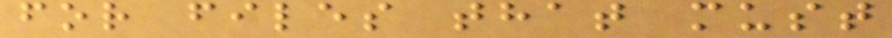for files that must
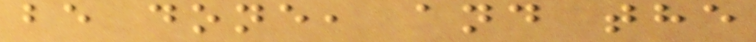be done, and the
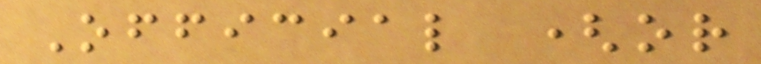Official (or
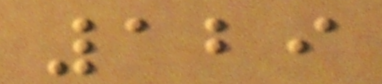129
